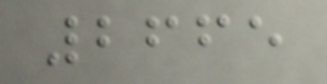2665
